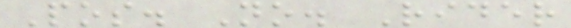Pos. No. Rider
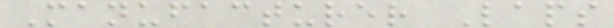Manufacturer Laps
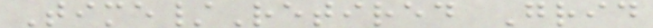Time/Retired Grid
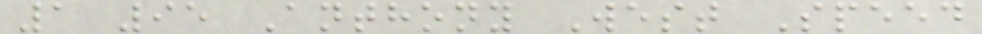1 95 Anthony West Speed
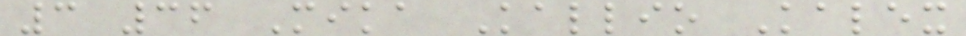3 36 Mika Kallio Kalex
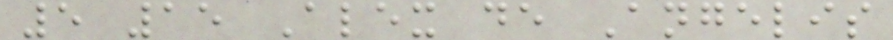5 15 Alex de Angelis
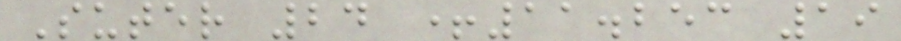Suter 24 +11.253 19
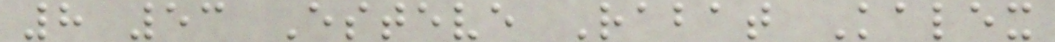8 53 Esteve Rabat Kalex
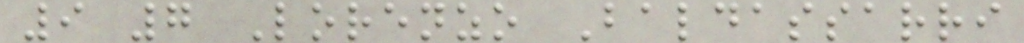9 7 Lorenzo Baldassarri
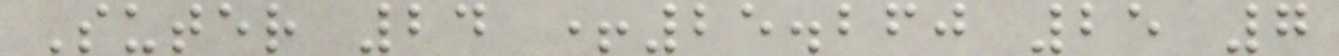Suter 24 +25.260 25 7
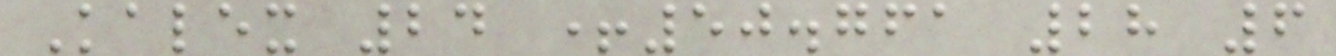Kalex 24 +50.761 28 6
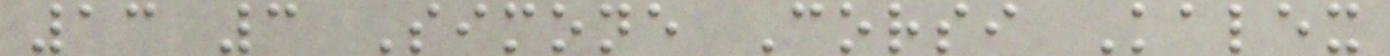13 3 Simone Corsi Kalex
